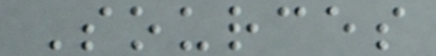Sources
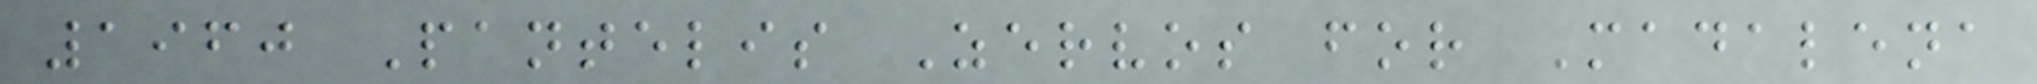1960 Pantelis Zervos for Madalena
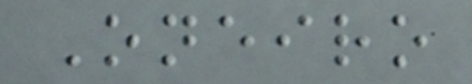Oneiro
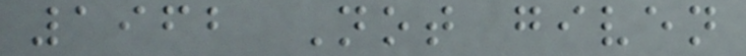1962 Not given
